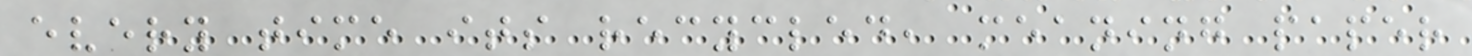every time its recycled, meaning paper
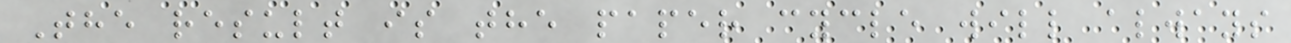The result is the paper cycle will always
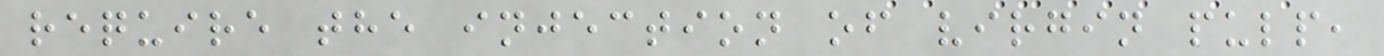require the injection of virgin pulp,
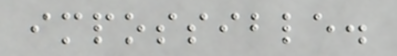impossible.
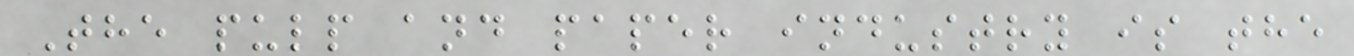The pulp and paper industry is the
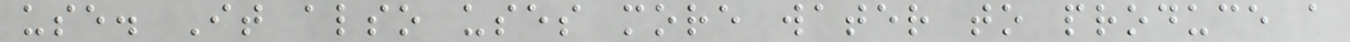use. It also uses more water to produce a
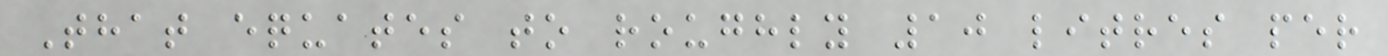That equates to roughly 10 litres per
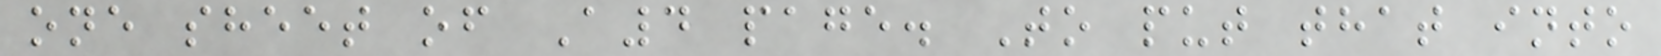one sheet of A4 page. To put that into
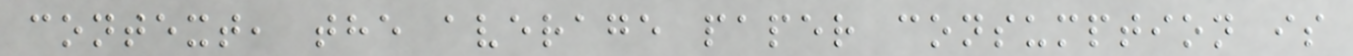context, the average paper consumption is
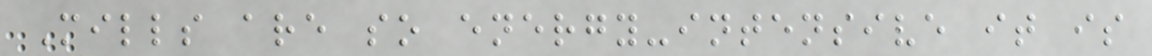Mills are so energy-intensive it is
